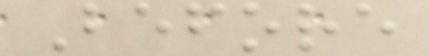Before
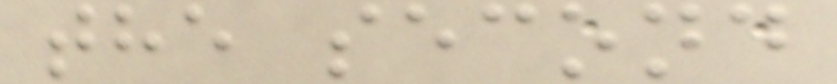the second
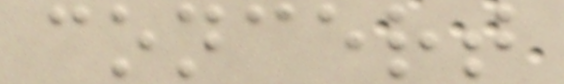concert
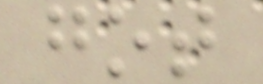got
